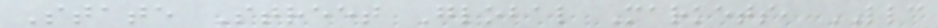State Street Global Markets, LLC
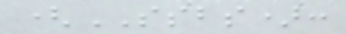(SSBS):
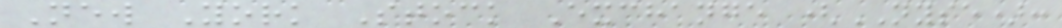New York Stock Exchange (NYSE):
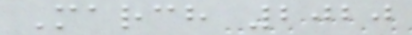March 2020
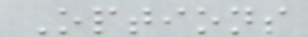Options
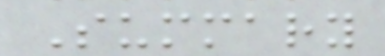Summary
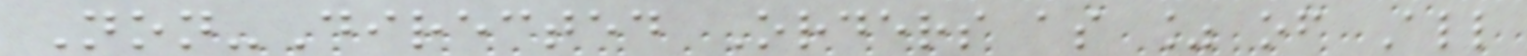Non-Directed Orders as % of All
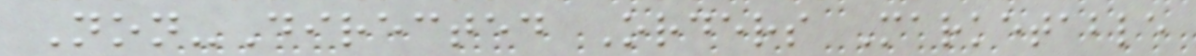Non-Directed Orders Marketable
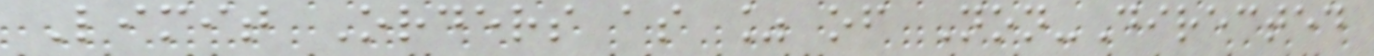Limit Orders as % of Non-Directed
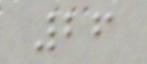26
